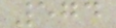574
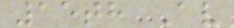15th Av
